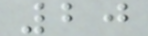20
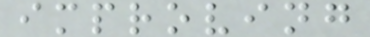improving
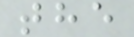the
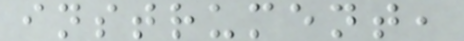instrument,
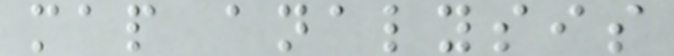map analysis
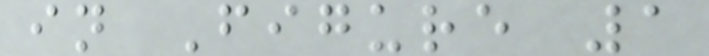in Figure 1
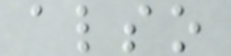also
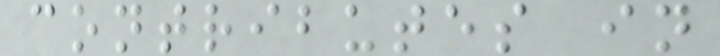contributes in
